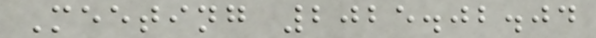Meeting 2025.02.04
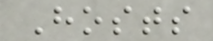Hosts
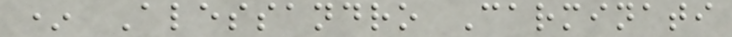* Alessandro Carminati
